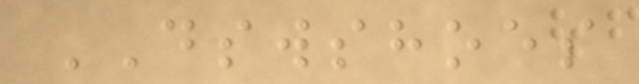DSWSHOES
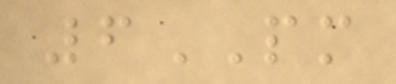6PM
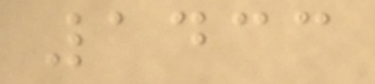1433
